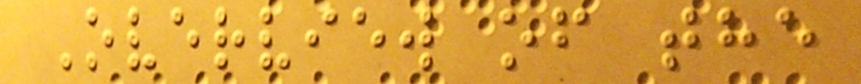Overview of the
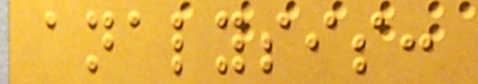analysis:
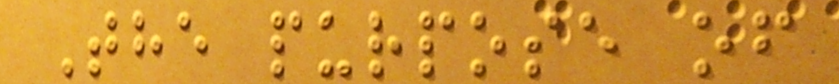The purpose of
